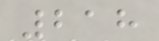218
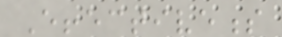Effectiveness
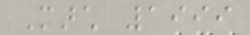March 1999
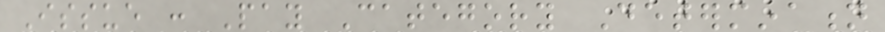Issue : Pay Category Determination
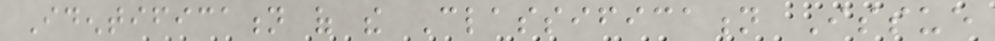Identification of the Classification Issue
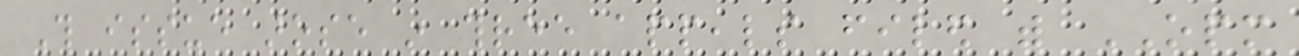This issue arose in three appeals filed with OPM
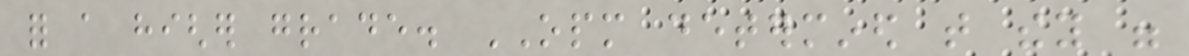for a higher grade. OPM determined that they were
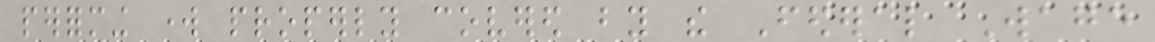performing work properly covered by the Federal Wage
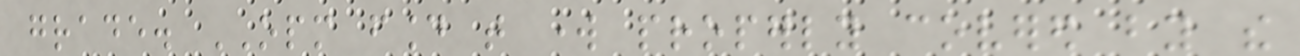grade. OPM found that work properly covered by the
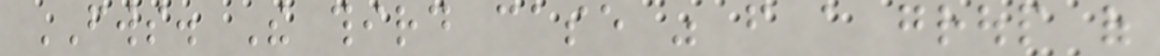FWS. The third case was from a group of
